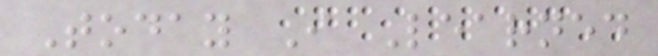Today I Learned
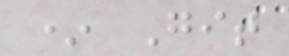* Git
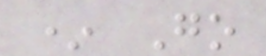* Go
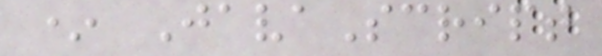* JavaScript
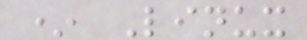* Linux
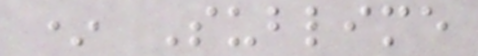* Sublime
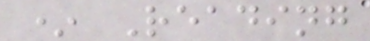* Reading
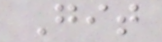Git
